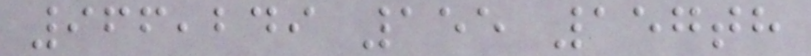966,249 155 157th
